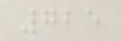725
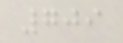709
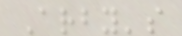Arby's
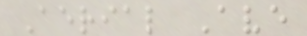Aerial Ave
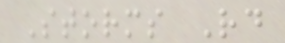Storms Rd
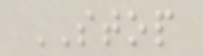STOP
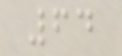64
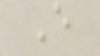E
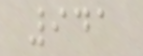941
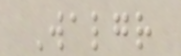Walgr
